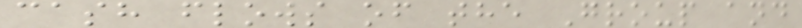cash flows of the Group and
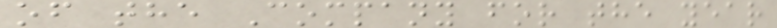of the Company for the year
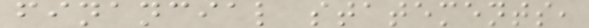financial statements,
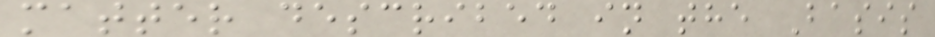matter described in the Basis
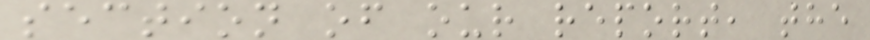section of our report, the
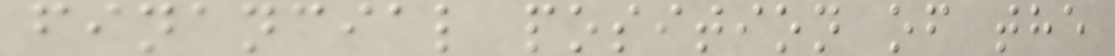financial position of the
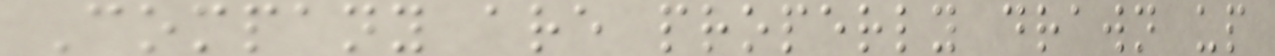Company are properly drawn up
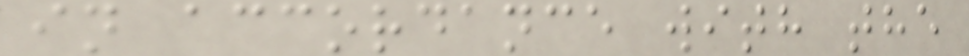in accordance with the
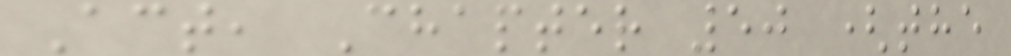Act, Chapter 50 (the
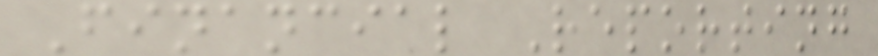Financial Reporting
